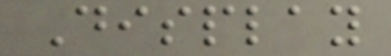Display
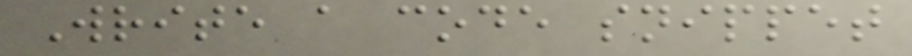Write a code snippet
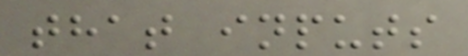that inputs
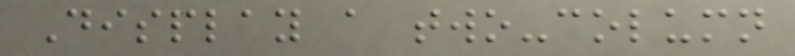Display a two-column
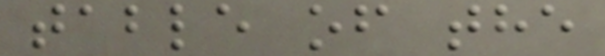table of the
